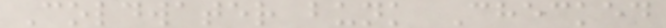Coldwater bunk Checked
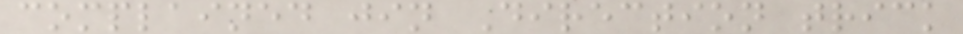complained jin Direction trick
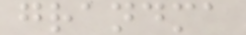grandma
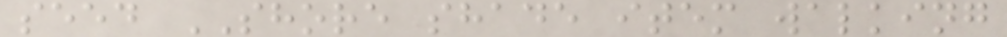seed SHORE shade item walking
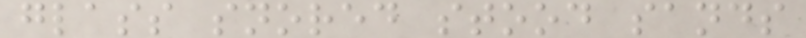glass snored stood sands
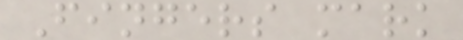Fingers mark
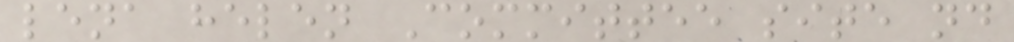lena helen Committee site nd
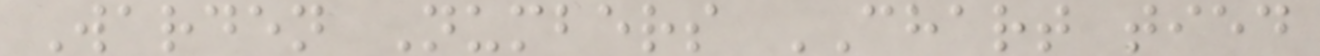Warden Numbers CHART tied
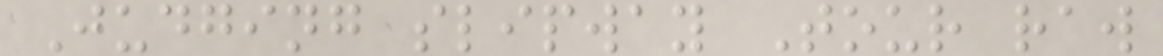Judging slipway Tour raw
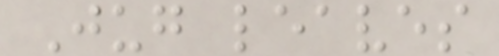Jug leaves
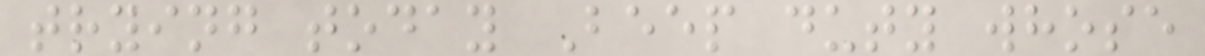trying today Beep duty whose
